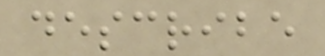describe
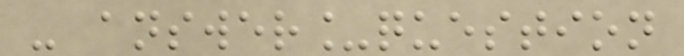- answer_question
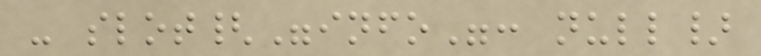- slot{"info": null}
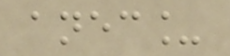anec_
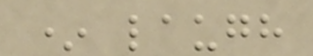* laugh
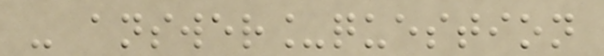- answer_question
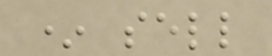* sell
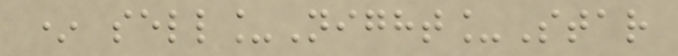* sell_Night_Star
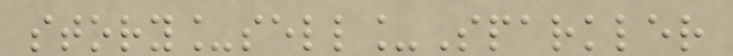story_sell_Sparkler
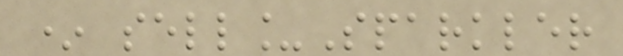* sell_Sparkler
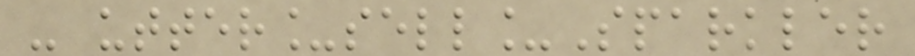- utter_sell_Sparkler
